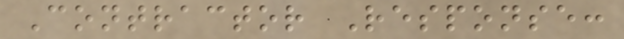Contractor Response:
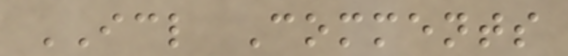ICL Comments
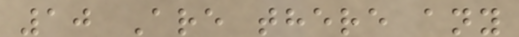10 Are there any
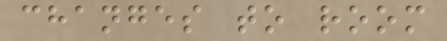changes to room
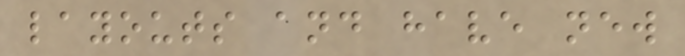layouts and have new
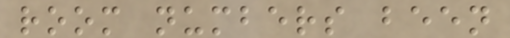room numbers been
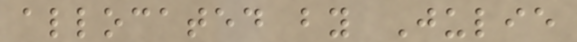allocated by Julie
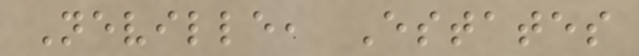Neville, Estates
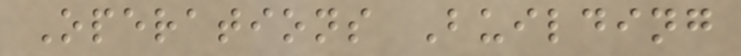Operations Building
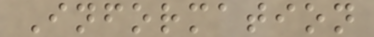Information
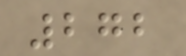272
